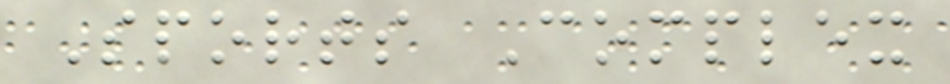Sports Complex
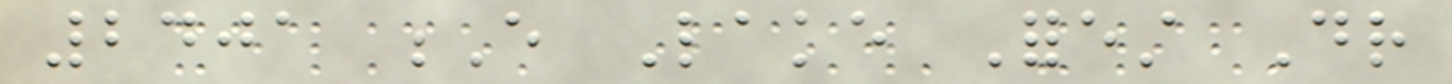2401 E Lake Forest Dr
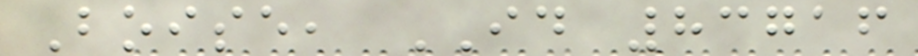Boise, ID 83716
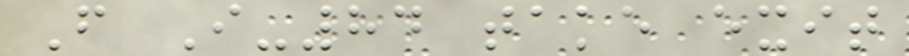From I-84 take exit
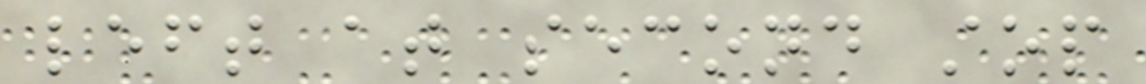left at second stop
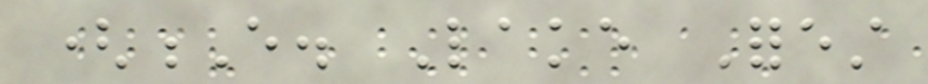(E. Lake Forest
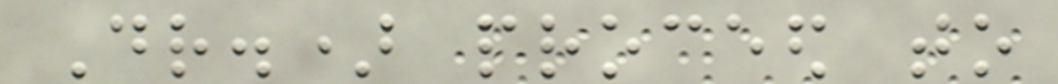Dr.) proceed to
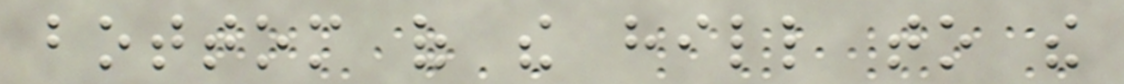bottom of the hill to the
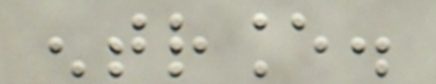entrance.
